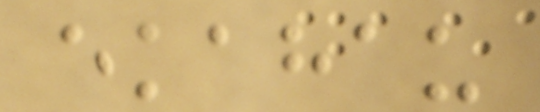ekahau
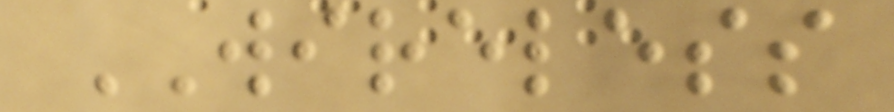WIRELESS
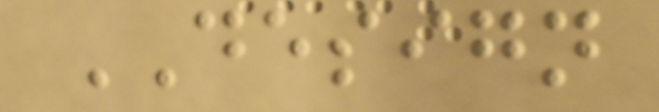DESIGN
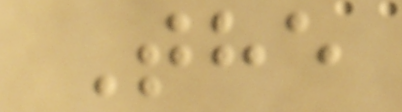The
